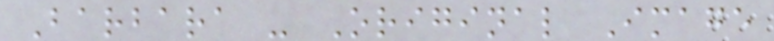Barbara - Original Image
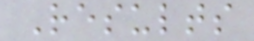Results
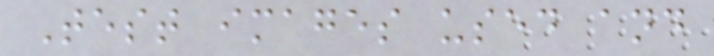Test images used and
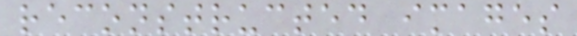reconstructed images
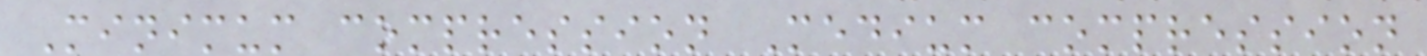Minimum compression Medium compression
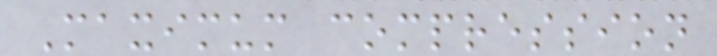Maximum compression
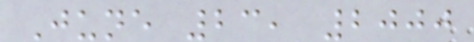June 23, 2000
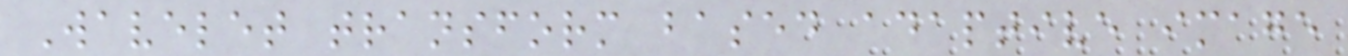Wavelet transform based adaptive image
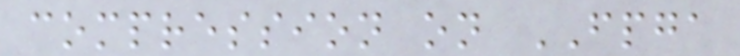compression on FPGA
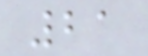21
